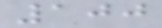100
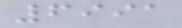6991
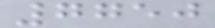7750
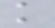k
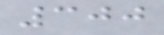300
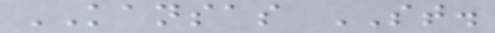KANSAS ST.
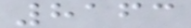8163
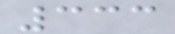333
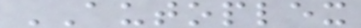AUTOPLEX
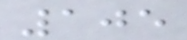105
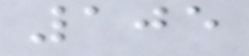105
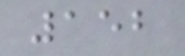152
